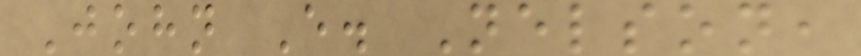John E. Nelson,
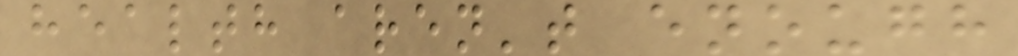health aren't enough
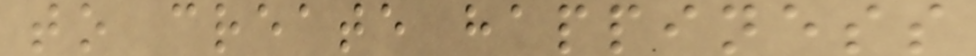to create happiness
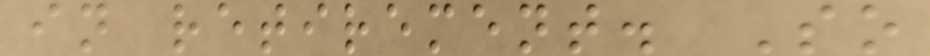in retirement. So
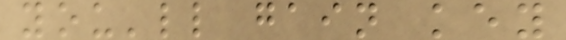you'll gain key
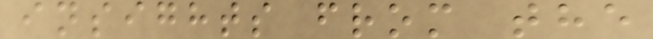insights from the
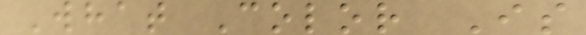What Color Is
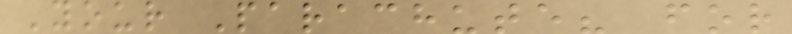Your Parachute? for
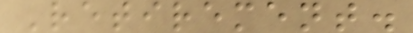Retirement.
